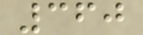360
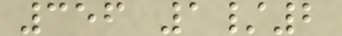356 1/2
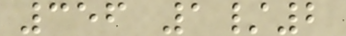356 1/2
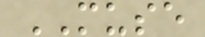MUSE
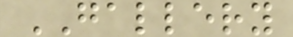GALLERY
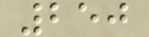250
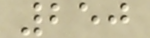250
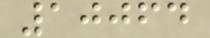10064
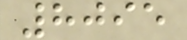8095
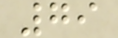79
